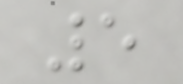5
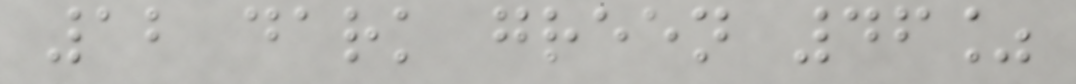12 dark green 46%
